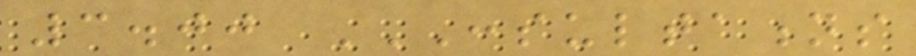3.00 CONSULTATIONS
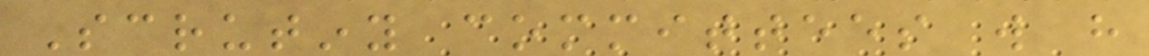Scrutiny committees will have
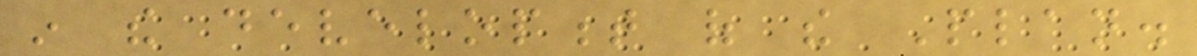in the development of the Plan.
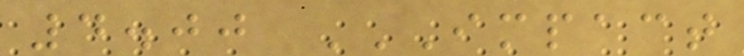4.00 IMPACT
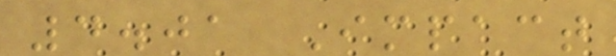4.01 Impact
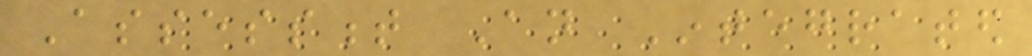Assessment An Integrated
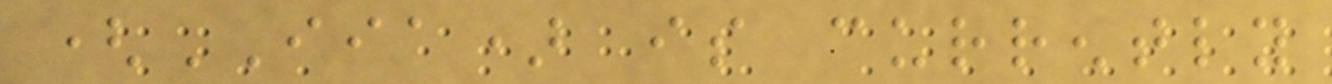(IIA) is currently
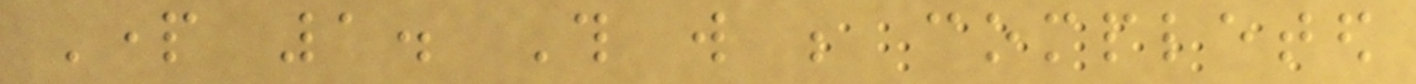Part 1. This will be completed
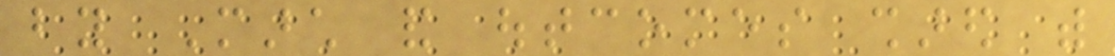by March and outcomes shared with
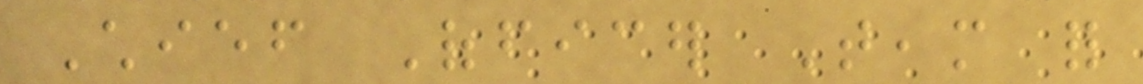Chief Officer Team for
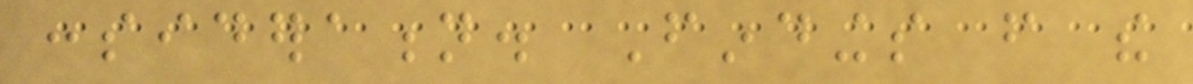consideration. Findings from the
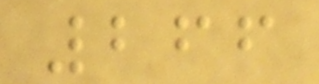266
